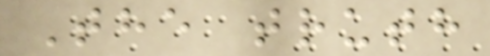The truth
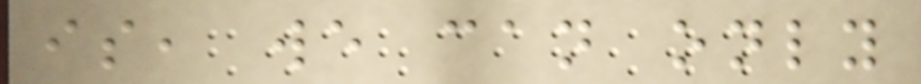is, we can only
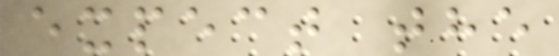expect the
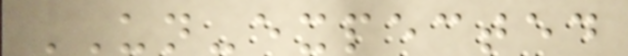UN-expected
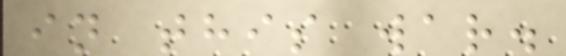in this war.
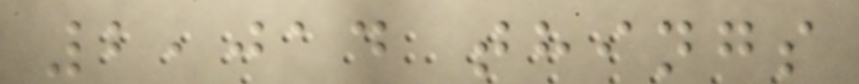2,014 things
